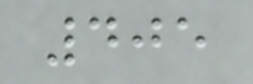405
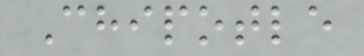Chipotle
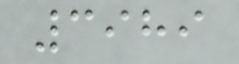3989
